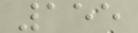155
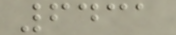6431
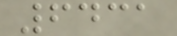6431
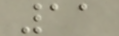11
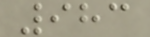983
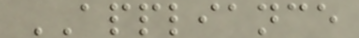APPLIANCE
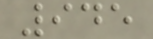945
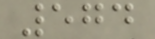574
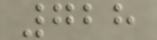728
